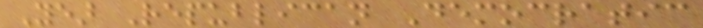Year Republican Democratic
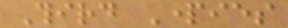Third Parties
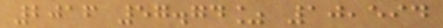2016 57.74% 10,594
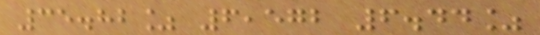35.82% 6,572 6.44%
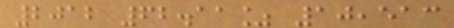2012 62.11% 10,513
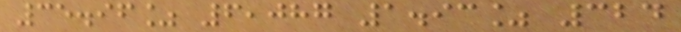35.96% 6,087 1.93% 324
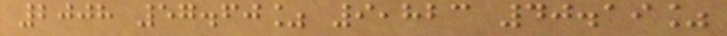2008 57.60% 9,823 40.19%
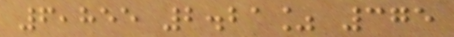6,855 2.21% 375
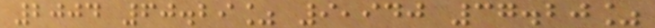2004 60.29% 9,940 37.20%
